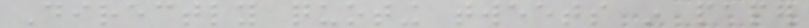Directly quoting tweets in paper
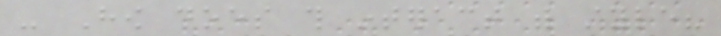- How does this interact with style?
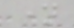name
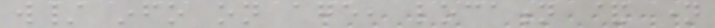w/ info on age, location & name
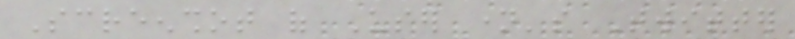Screenshot of User name's Twitter
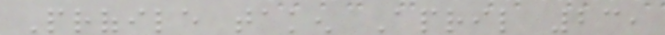Profile taken April 23,
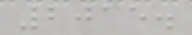2015.
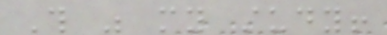This was my study!
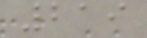219
